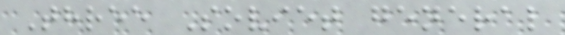Three Soviet general
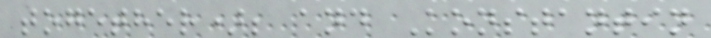together); and Konstantin
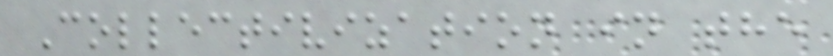Collectivization in the
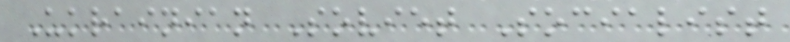Ukrainian Soviet Socialist
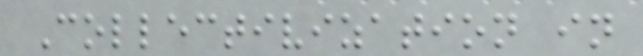Collectivization in
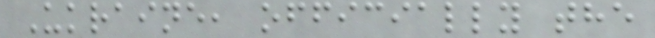Ukraine, officially the
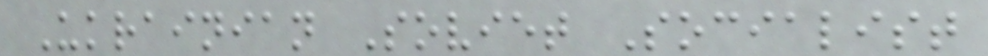Ukrainian Soviet Socialist
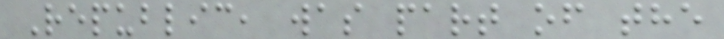Republic, was part of the
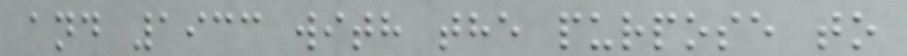and 1933 with the purpose to
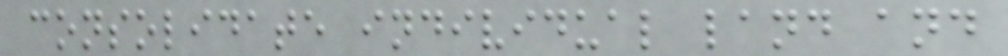consolidate individual land and
